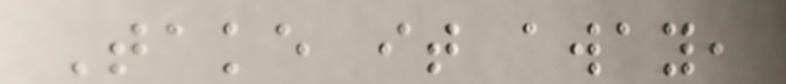Take it away,
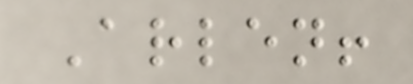Arlen!
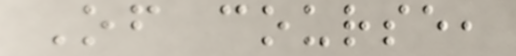Of course,
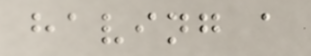having a
